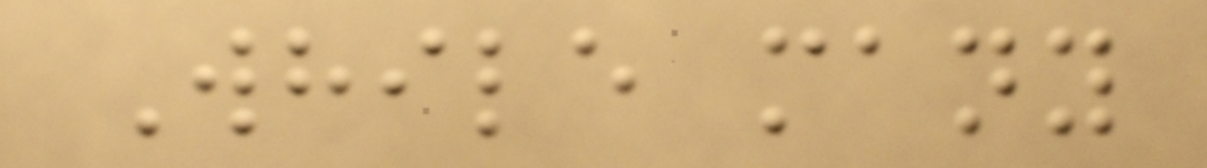While many
